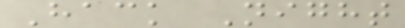Hack Night
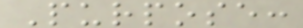Purpose:
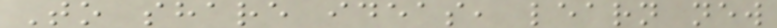To share ideas, learn new
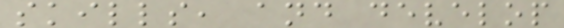skills, and develop
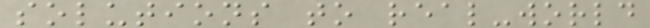solutions to real-world
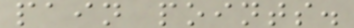pain points.
